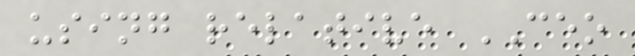using relative CEO
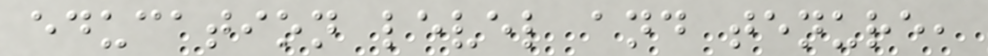education level and tenure,
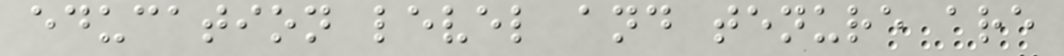education level and tenure are
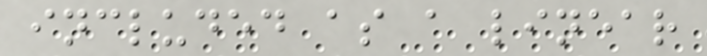included as a linear
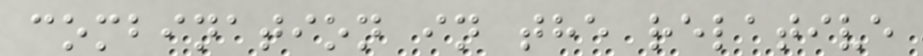combination in the relative
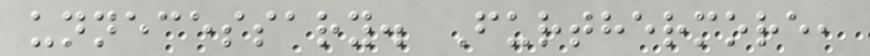unnecessary. Furthermore,
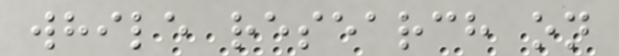while research on
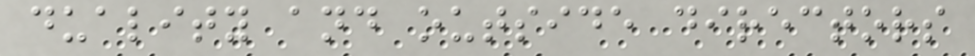duality and outside directors
